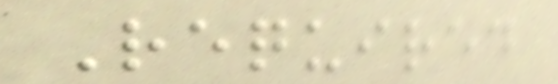Required
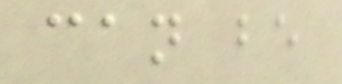can be
